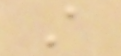A
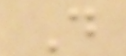D
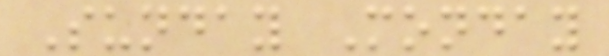Sunday Monday
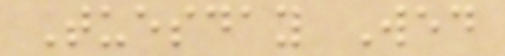Tuesday Wed
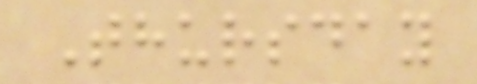Thursday
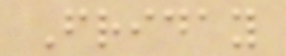Friday
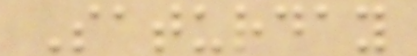Saturday
